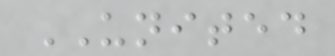UNITED
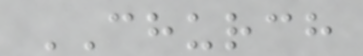CHURCH
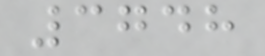3748
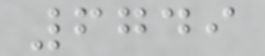6749
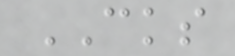CKS
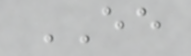EE
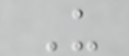U
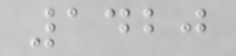1420
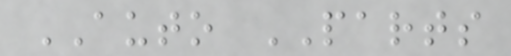AUTO PARTS
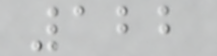122
